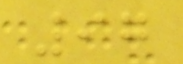97
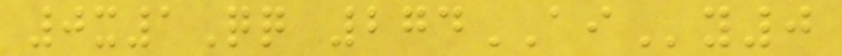0x1Qq 274AIy0
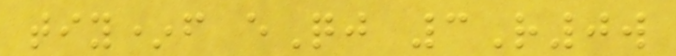tiy*f eQj 3R0w
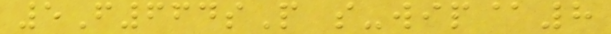5F664sP s-wip@8
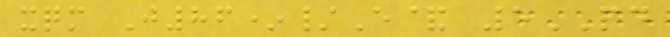xqm J86*/E& 5PD
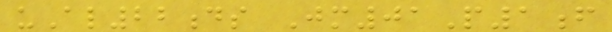uAl22ds Jm01P1f
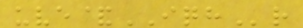uve&IQHr
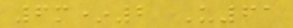6m*2 U61
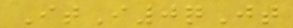ItI0qJt
